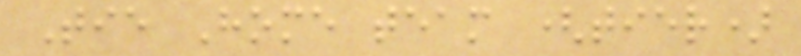Tie Home team (tier)
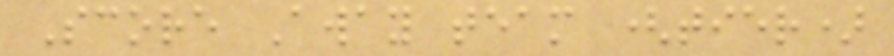Score Away team (tier)
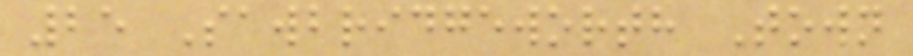25 Sawbridgeworth Town
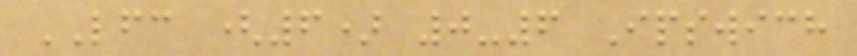LFC (6) 0-6 Ipswich
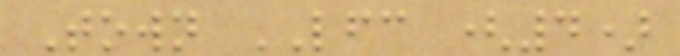Town LFC (4)
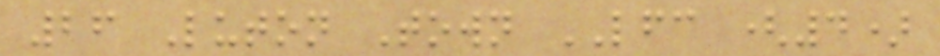26 Luton Town LFC (4)
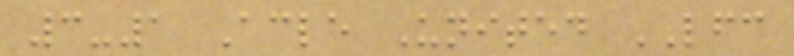3-1 Acle United LFC
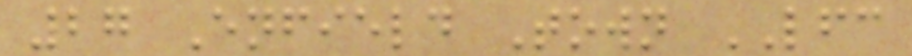27 Enfield Town LFC
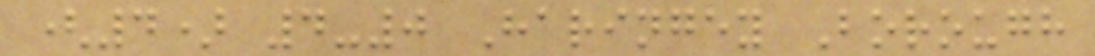(4) 4-0 Haringey Borough
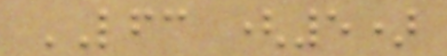LFC (5)
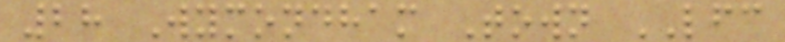28 Wymondham Town LFC
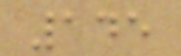145
